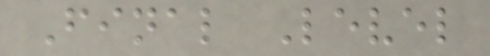Final Level
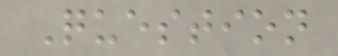Question
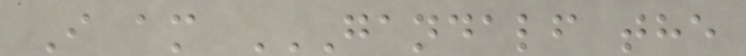I am GANDALF THE
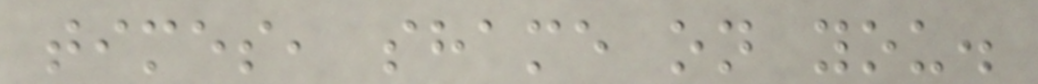times, shame on you.
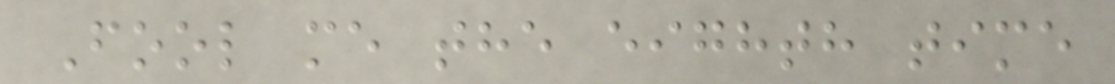Fool me the eighth time
